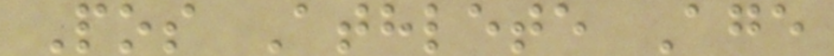Pos Athlete Age
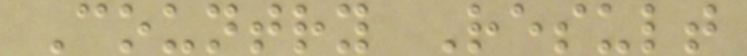Country Result
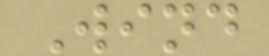Wind
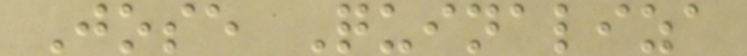Jose Quinaliza
